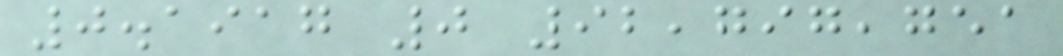0.1917 0 92,797,751
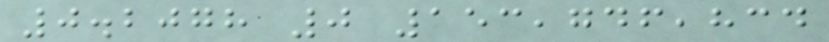0.2078 0 153,746,834
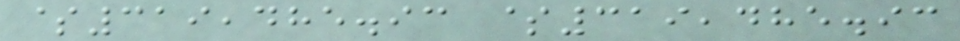$319,485.93 $319,485.93
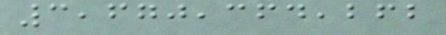3,670,364,262
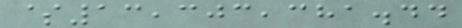$13,303,381.44
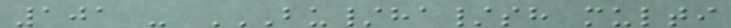101 - BU/HA/SH MULTI
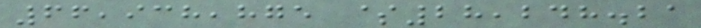66,938,875 $28,248.21
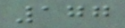177
